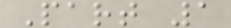Part 1
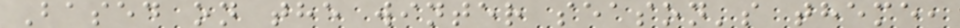Based on the winter season's theme,
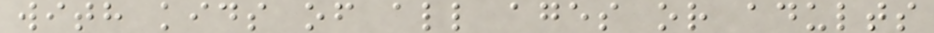with kids of all ages or adults
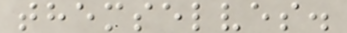themselves.
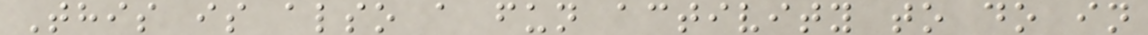This is also a fun activity to do in
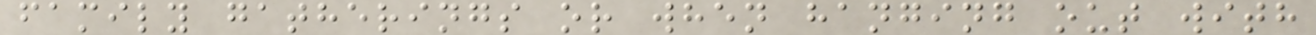family gatherings or when hanging out with
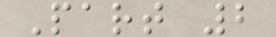Part 2
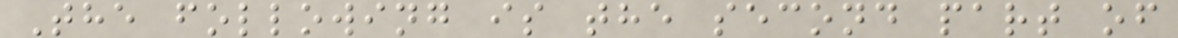The following is the second part of
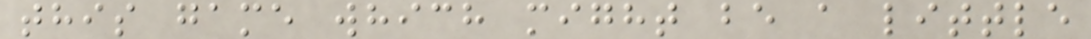this game which might be a little
